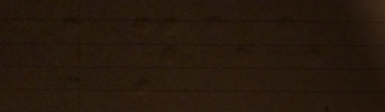knee
